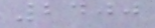2400
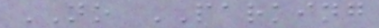NO PARKING
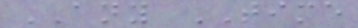ANY TIME
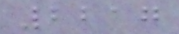2217
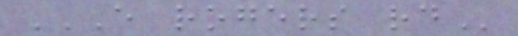E ROGERS RD
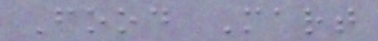Food Mart
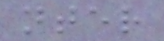nter
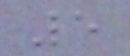5
